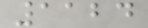1124
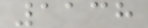1138
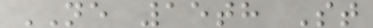NE 15th St
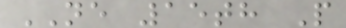NE 15th P
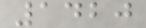1420
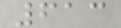613
